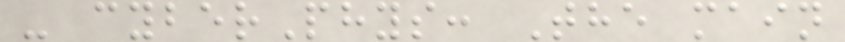- cyberPhys: The main
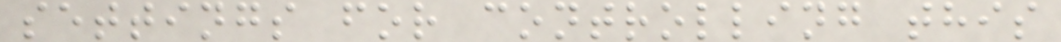settings for controlling this
